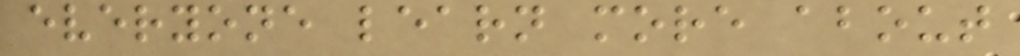everyone learn more about
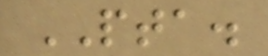PTA.
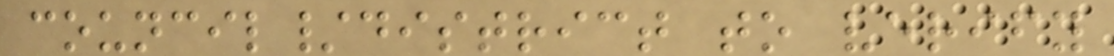council/district to verify
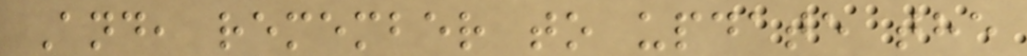And, remember to update the
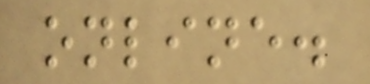online.
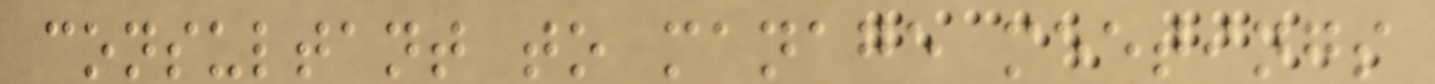consultant to manage meetings
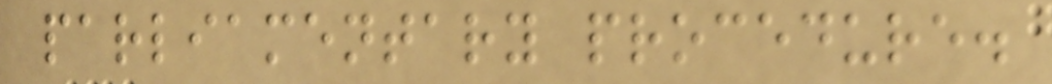parliamentary procedure.
